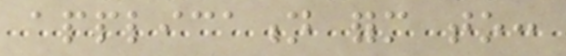application form to:
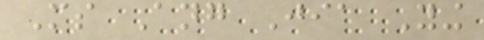Ms Ang Jia Ying
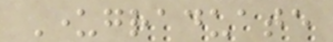Undergraduate
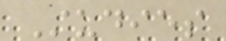Studies
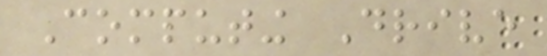Computing Drive
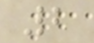2
